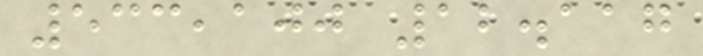533,100 12.117
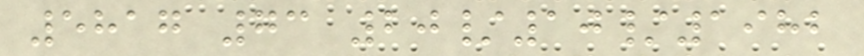5817 73 20/10/1982
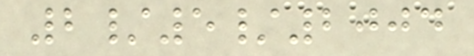2/5/2004
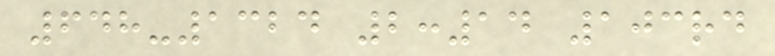648-1324 2:14 103rd
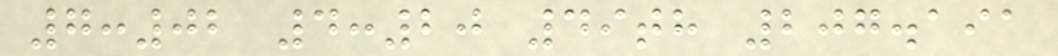7:02 4:20 49th 207.191
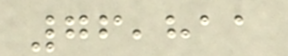76,811
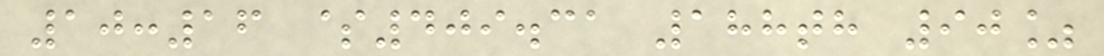10:16 $409.31 188th 90%
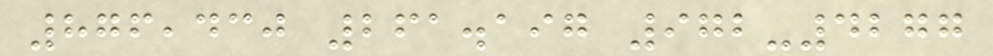876,430 261.197 972-4277
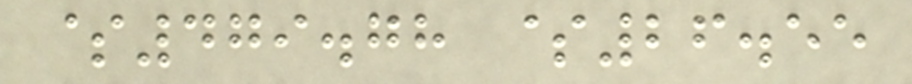$479.78 $26.55
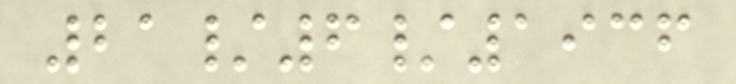21/6/1936
